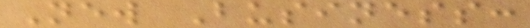New Business:
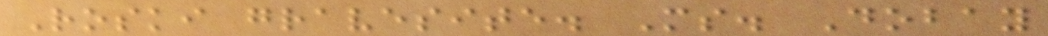Roski gravesite. Ms. Dobay
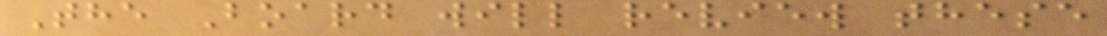The Board will review these
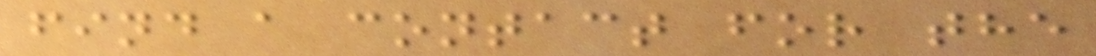find a contact for the
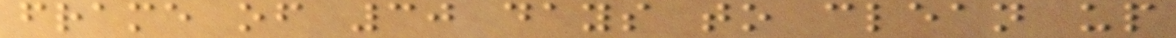frame of 30 days to clean up
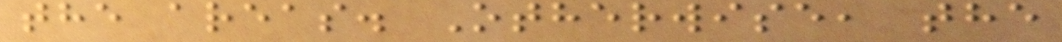the areas. Otherwise, the
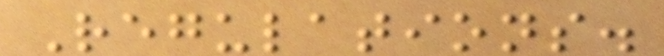Regulations.
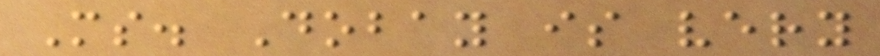Ms. Dobay is very
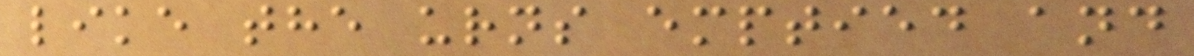like the urns emptied and
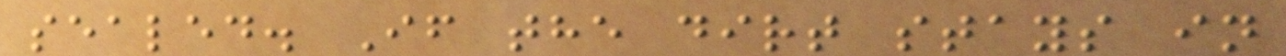sealed. If the dirt stays in
